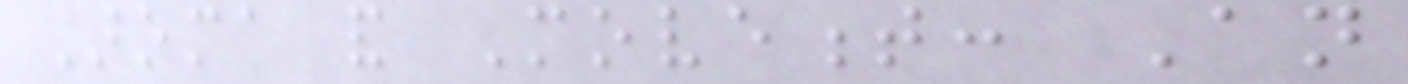Aroma and Movement: An
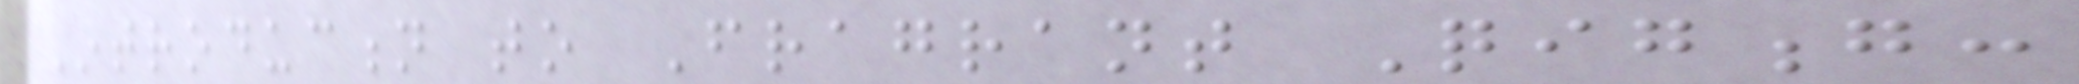Introduction to Fragrant Qigong:
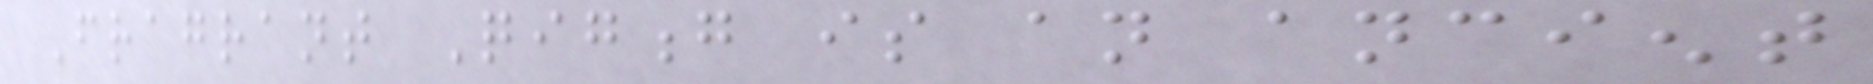Fragrant Qigong is an ancient
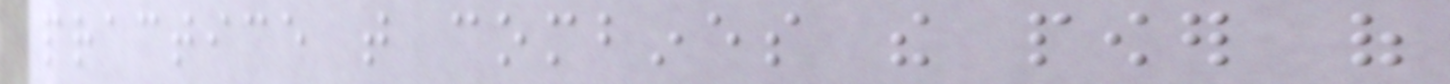practice that combines the power of
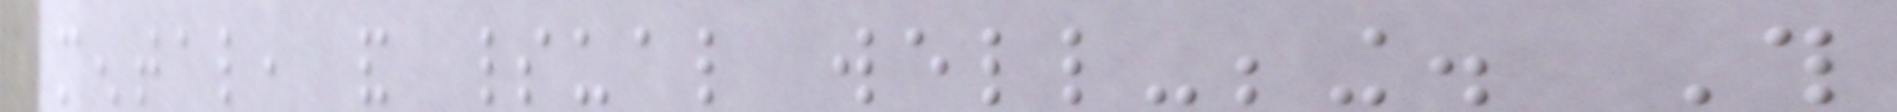mental, and spiritual well-being. This
